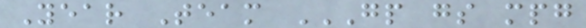Year Team GP GS MPG
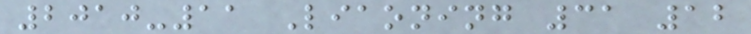2010-11 Liaoning 31 12
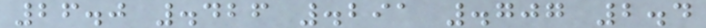26.0 .426 .291 .707 2.4
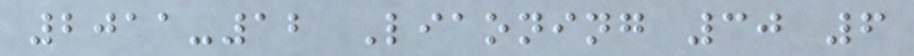2011-12 Liaoning 30 6
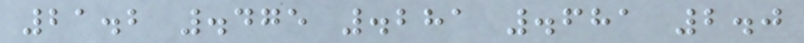21.2 .475 .281 .681 2.0
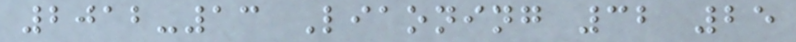2012-13 Liaoning 32 25
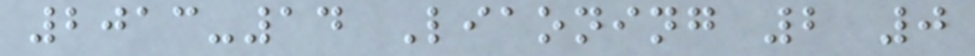2013-14 Liaoning 2 0
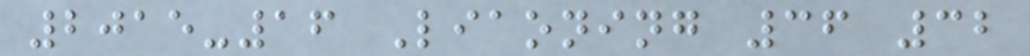2015-16 Liaoning 36 32
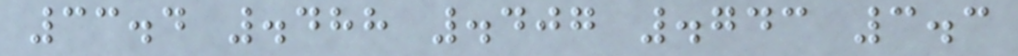33.4 .488 .407 .743 3.3
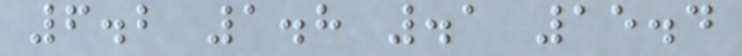6.2 1.8 .1 15.4
